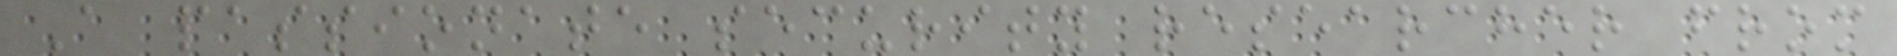A passionate security researcher from
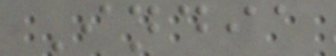India
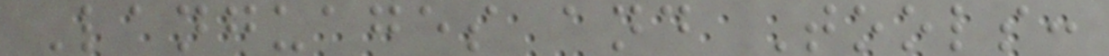Languages and Tools:
